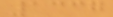1337
